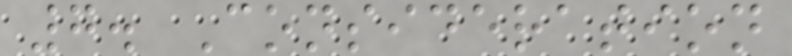7. Consideration
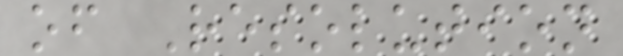of Resolution
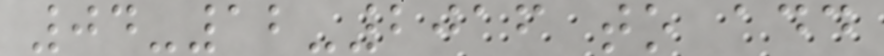04-12-2016 to add
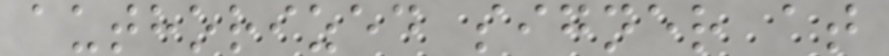authorized signer at
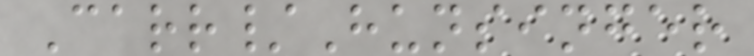Carr/Hunsinger
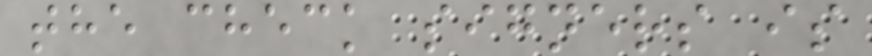the check signers is
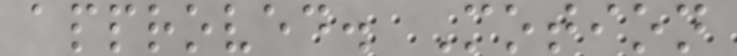approved. Motion
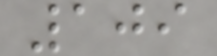109
